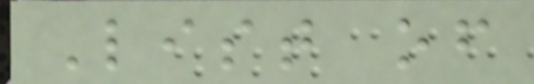List of
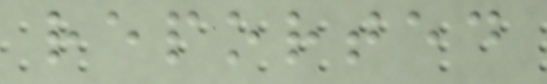reported
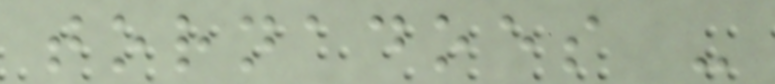tornadoes -
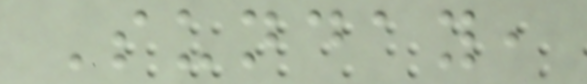Sunday,
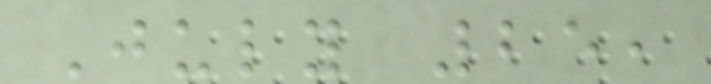July 25,
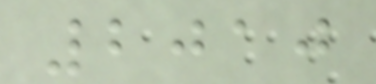2010
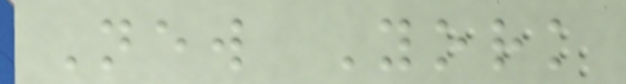New York
